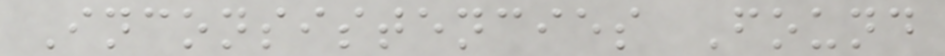Inconsistencies Found
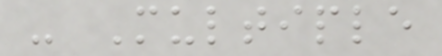- Multiple
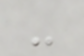-
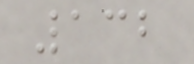132
